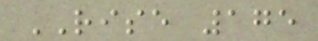RISE 175
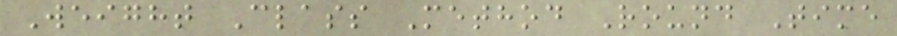Weight Class Method Round Time
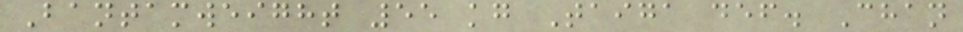Bantamweight 55 kg Taiga def. Chan
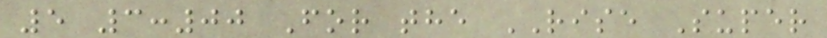5 3:00 For the RISE Super
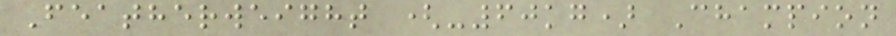Featherweight (-60kg) Champion
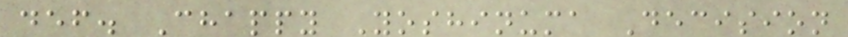def. Chappy Yoshinuma Decision
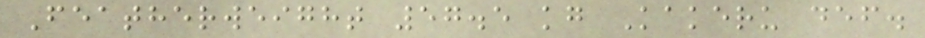Featherweight 57.5 kg Kakeru def.
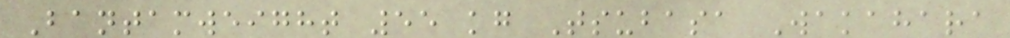Bantamweight 55 kg Tsubasa Wakahara
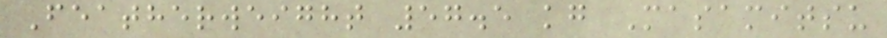Featherweight 57.5 kg Masamitsu
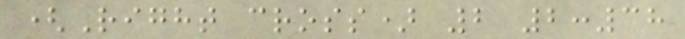(Right cross) 2 2:38
